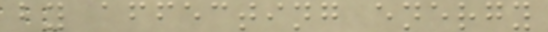by affecting energy
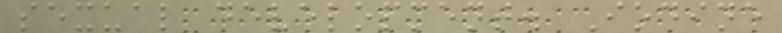sexual development. Iodine
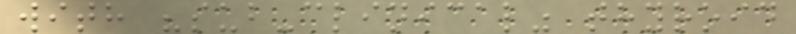with "sub-clinical" thyroid
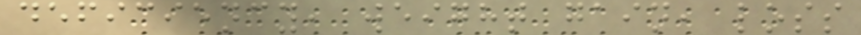deficiency, weight gain, loss
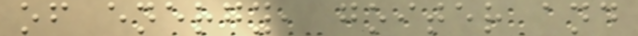of energy, goiter and
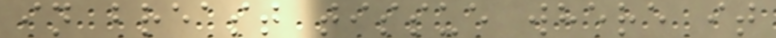in breast tissue where it
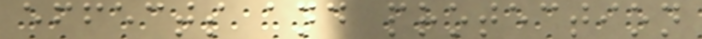effects and protection
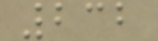232
